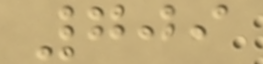709
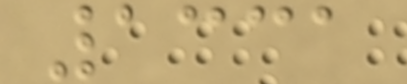1331
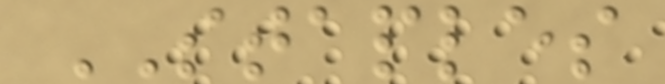STAPLES
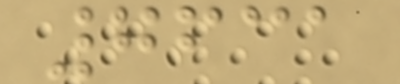7631
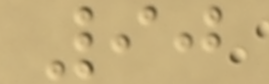90
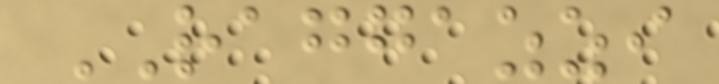RAGGAZZI
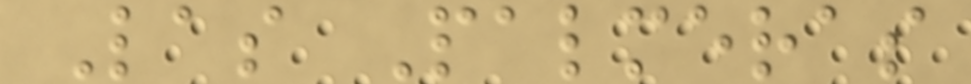Las Palmeras
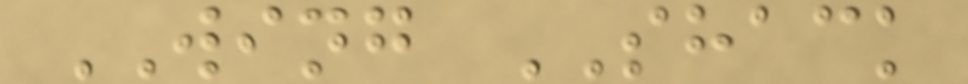WING SHACK
